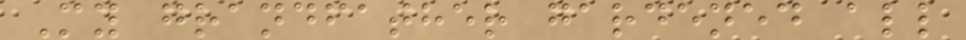My grandfather gardened all
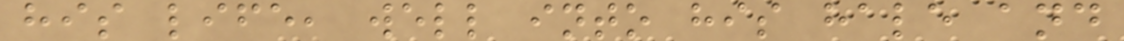his life, well into his hale and
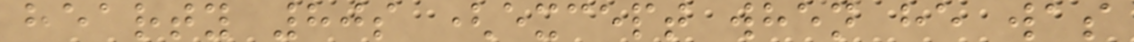hearty 80s (except when he was
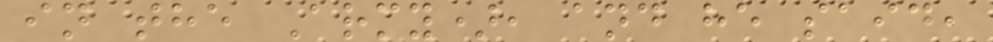in the Army), and he said,
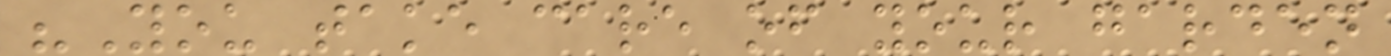"You take care of your garden
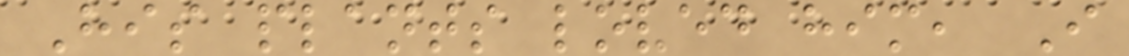His plants loved him, I
